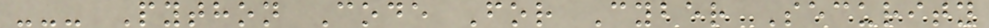--- Python Code For Cyber Security
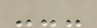---
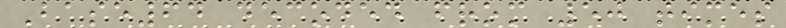Base64 decoded from 50 times
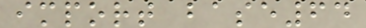import base64
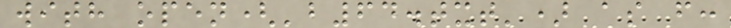with open('b64.txt') as f:
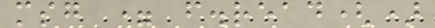msg = f.read()
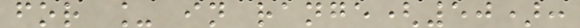for _ in range(50):
